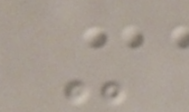-
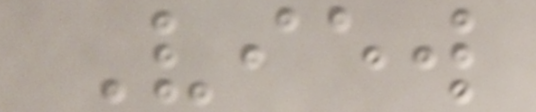View
